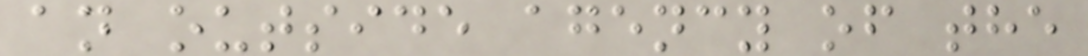an outside agency of the
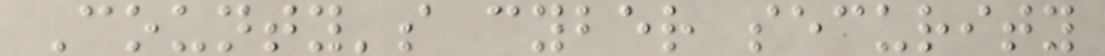County's cyber security
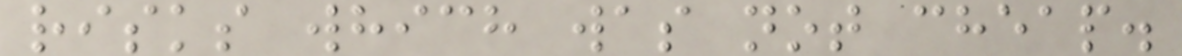risks which was not cheap.
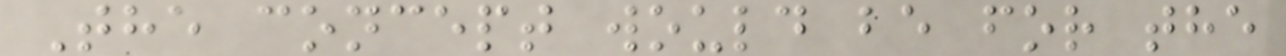The concept would be for the
